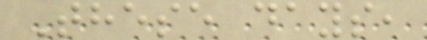These days,
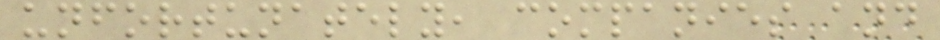unfortunately, companies and
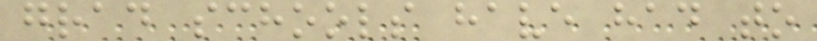grad schools have had to
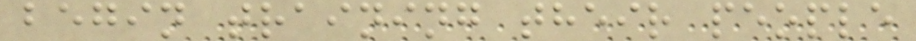begin training their people
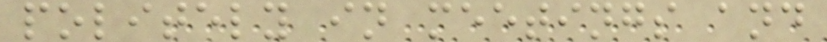politely in meetings and
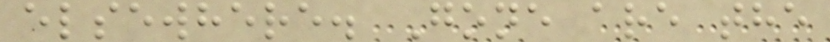elsewhere. Gone are the
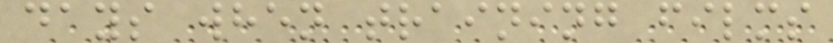days when training films
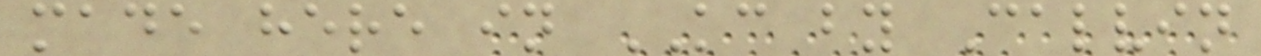made here in KC by Calvin
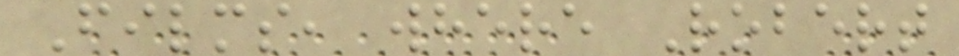Films, where Robert
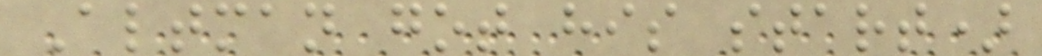Altman got his start)
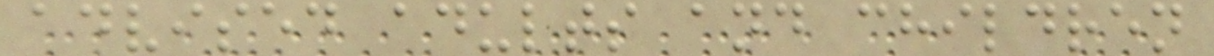advised adults and children
